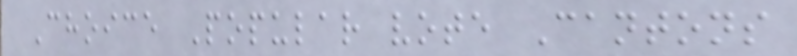Choice Popular vote Cantons
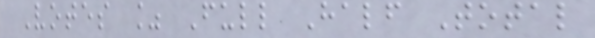Votes % Full Half Total
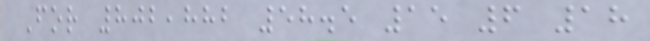For 802,882 58.5 15 6 18
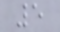5
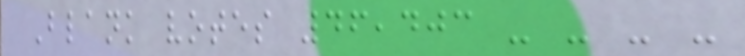Blank votes 46,403 - - - -
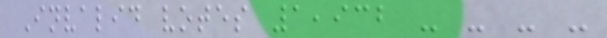Invalid votes 1,932 - - - -
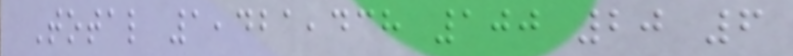Total 1,421,438 100 20 6
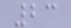23
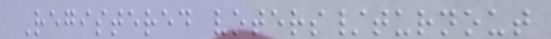Registered voters/turnout
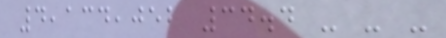4,134,052 34.4 - - -
